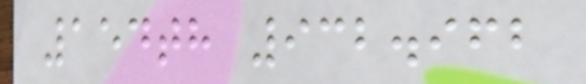154th 932.962
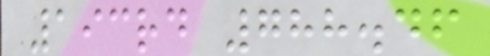193rd 788.46
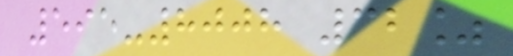595-8008 32%
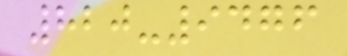820-9476
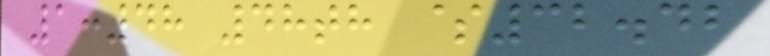1:48 48th $32.42
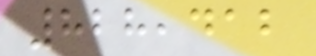828,412
